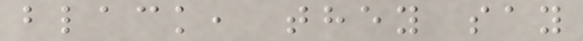black, they say
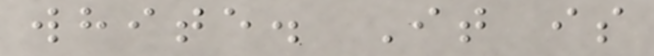white. It is
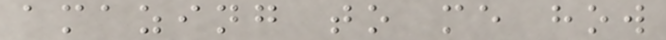amazing to me how
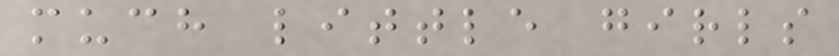much little girls
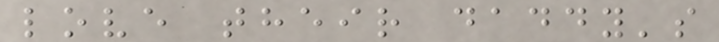love their daddy's
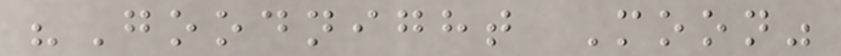"Goodnight Moon"
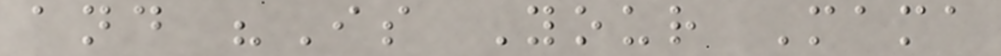and "Is Your Mama
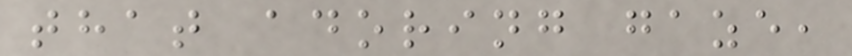that adoring gaze,
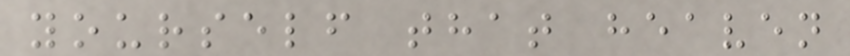yourself that heaven
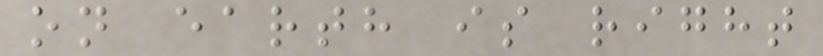on earth is right
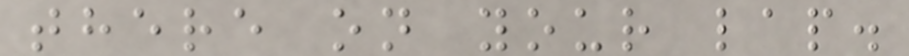there on your lap.
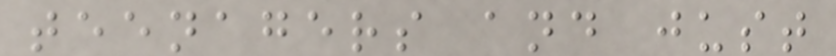teenagers and just
